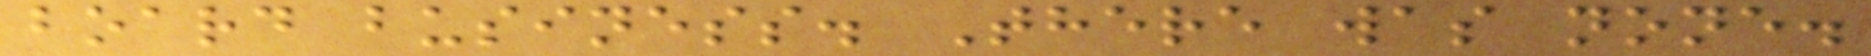board business. There was none.
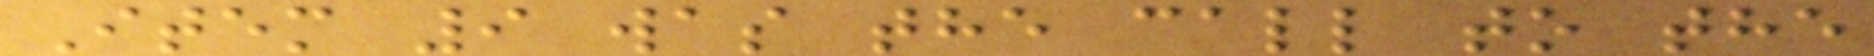Item 9 was the call to the
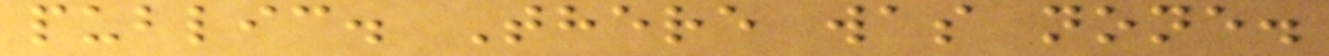public. There was none.
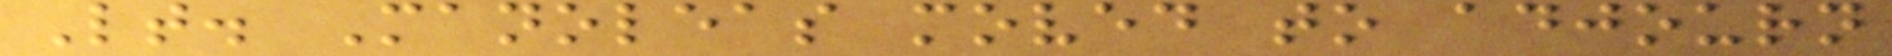Lt. Manoleas moved to adjourn
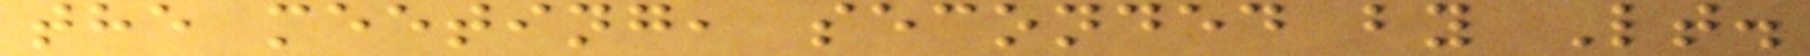the meeting, seconded by Lt.
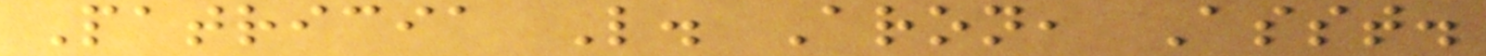Patricia L. Aron, Asst.
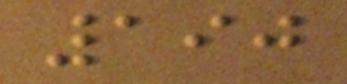190
